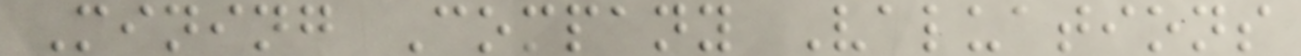Mining Company Valuations
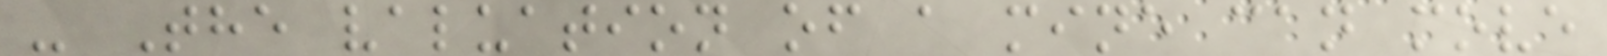- The valuation of a mine can move
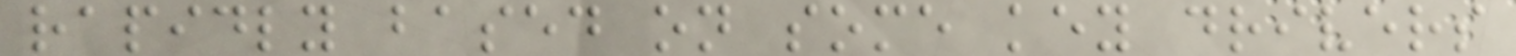rapidly based on some key drivers
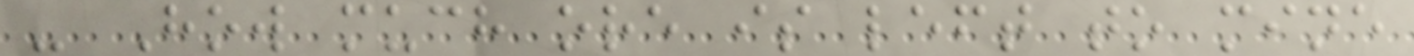- How much ore is left to mine
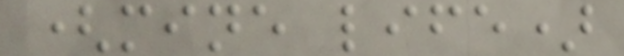(mine life)
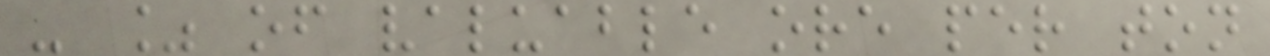- % of valuable ore per ton
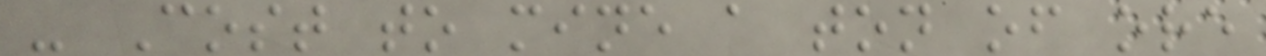- Cost to mine a ton of ore
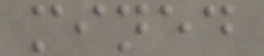mined
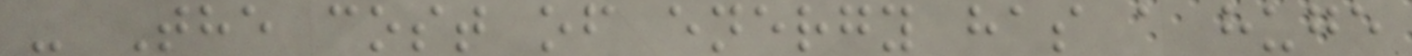- The cost of energy has a huge
